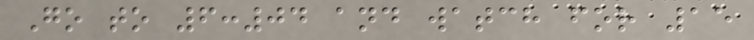Go to 6:04 and watch for 15
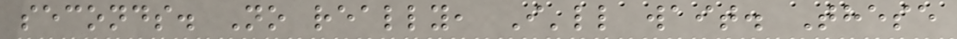seconds. No really, I'll wait. These
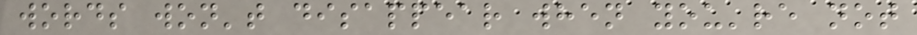words won't disappear when you're not
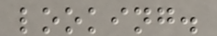looking.
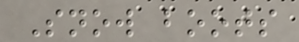Snow boots
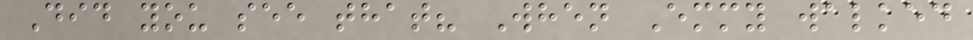Did you see that? When Emmy walked
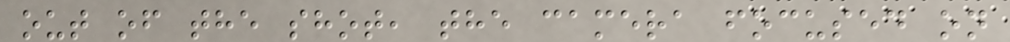out of the shot, the camera focused on
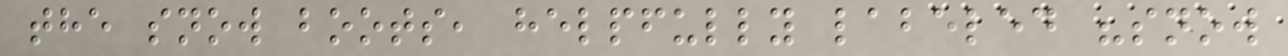the snow boots, helpfully labeled "snow
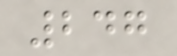247
